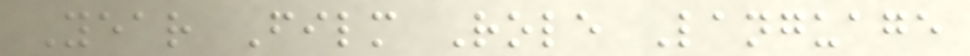Year Film Role Language
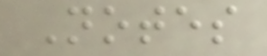Notes
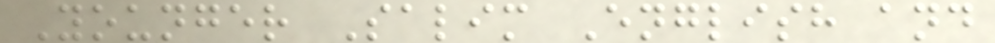Younger Salim English and
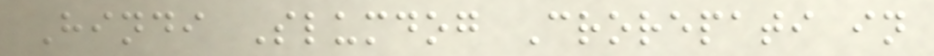Hindi Slumdog Crorepati in
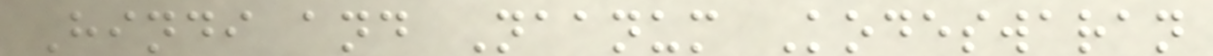Hindi and Naanum Kodeswaran
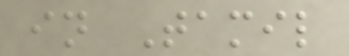in Tamil
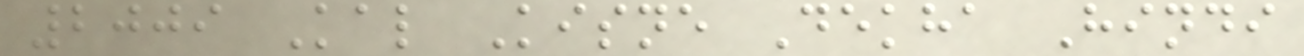2009 Kal Kisne Dekha Hindi
